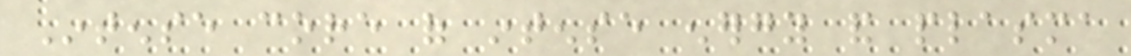Intense core of intense energy and plasma
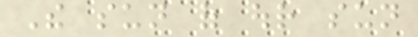The sun of our sun
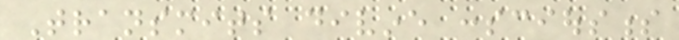Transmits divine consciousness
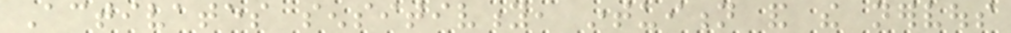Activates sensitivity, intuition and the nervous
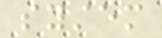system
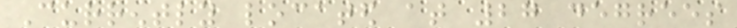Currently located at 27 degrees
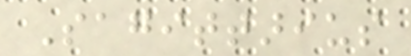Sagittarius
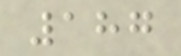187
